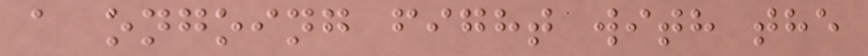a ongoing fight with the
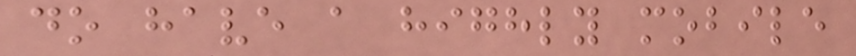do have a highly mobile
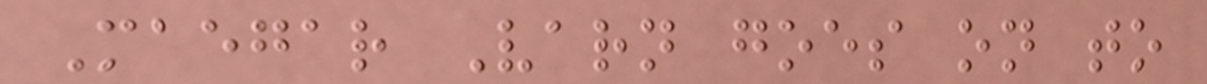Maegar Varn goes on to
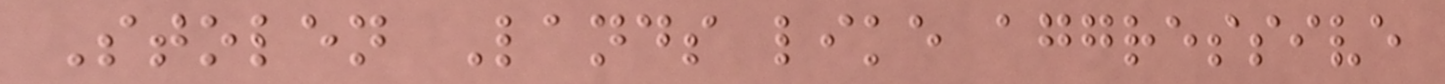Stolen Lands like aggressive
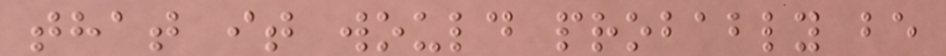that it would probably be
